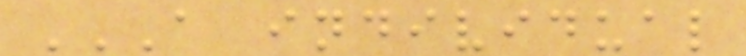A INDIVIDUAL
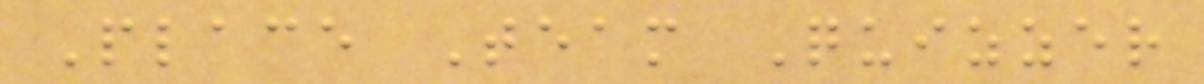Place Team Quizzer
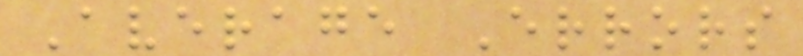Average Errors
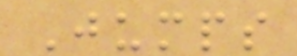Jumps
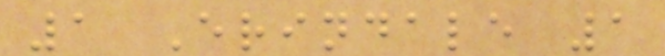1 Erindale 1
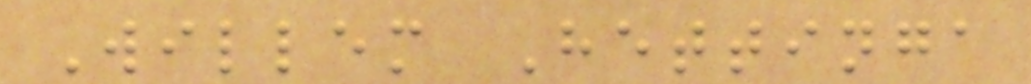Willem Hettinga
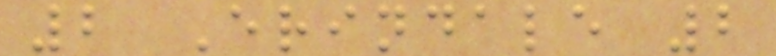2 Erindale 2
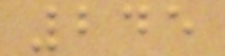245
